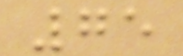75
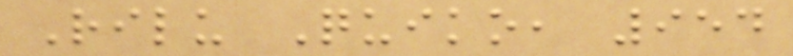Rilu Quiko, 954
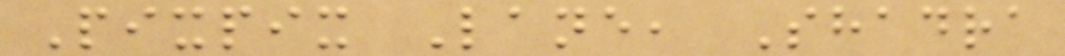Pixpix Lane, Shadra
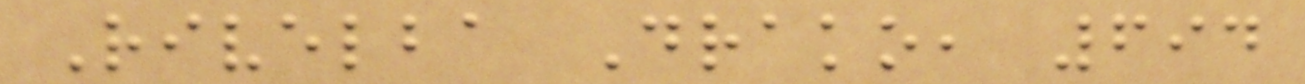Rivelba Drako, 694
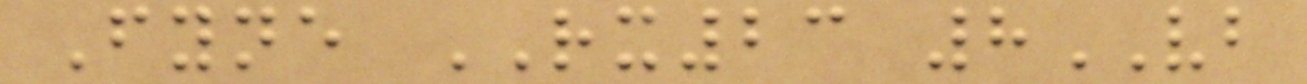Fyne RX23 8VB
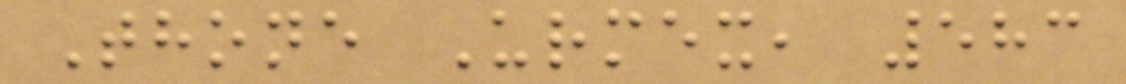Thone Urmex, 583
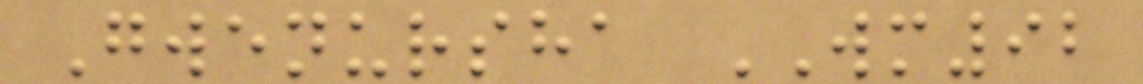Gwenursha WM92
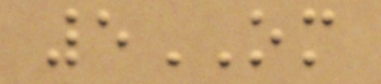5OM
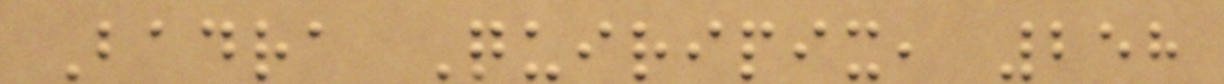Badra Quiripix, 258
